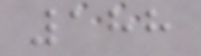188
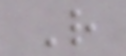R
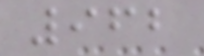962
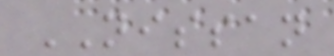NISSAN
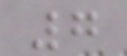7
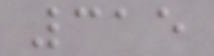315
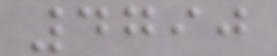4790
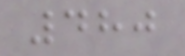480
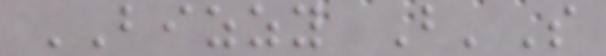BIZZY B'S
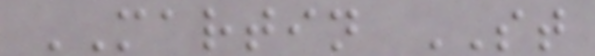MARTIN ST
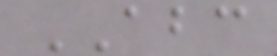ABC
